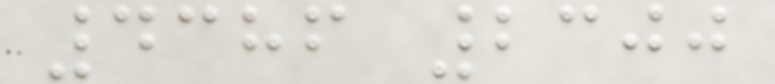4386 2300
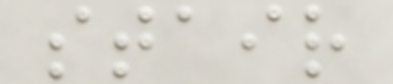stair
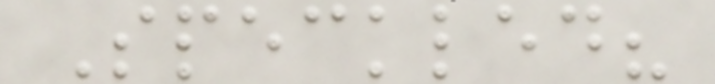Speckled?
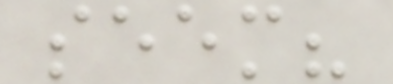seem?
